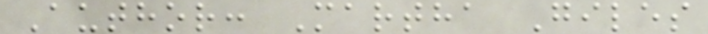Author: Martha Giles
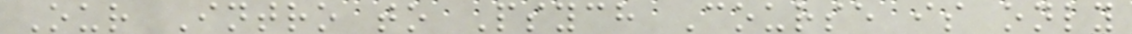Our Intro to Psych Course is only
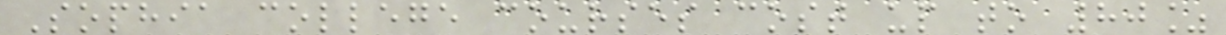Sophia college courses cost up to 80%
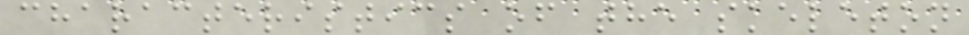characteristics of the skeleton
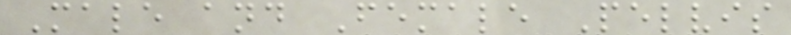Male and Female Pelvis
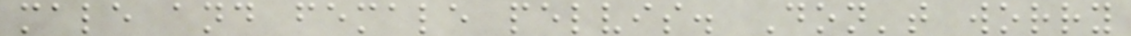male and female pelvis. Don't worry
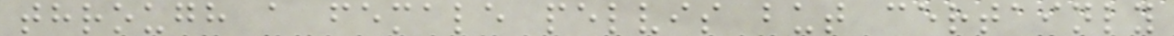through a female pelvis but certainly
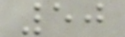50
